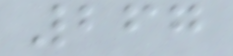267
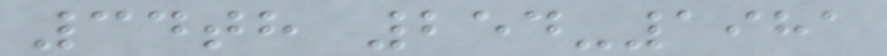34th 254-1981
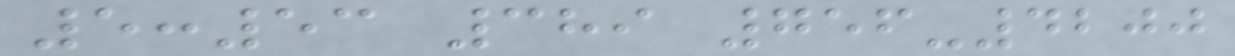5:53 389 756-4200
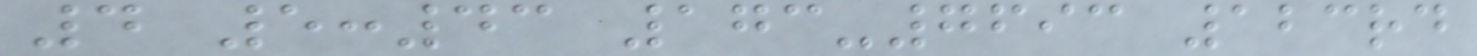4 5:43 173-7693 123rd
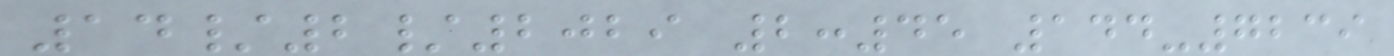14/2/2029 2:45 144-7239
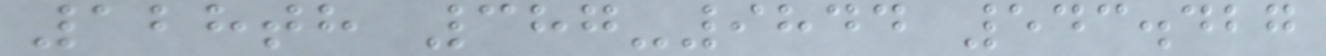128th 387-9844 543.427
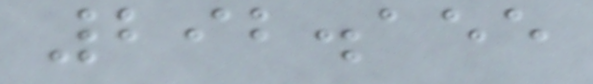292.155
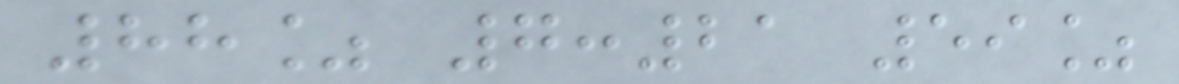88% 7:21 59%
